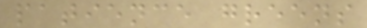patience greens
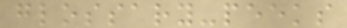glossary-peeks
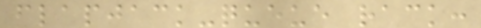flapjack-queue rack:
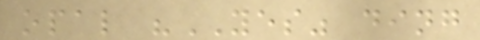opal "YES" ding
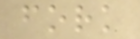fork
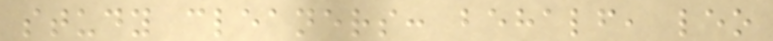study cleaners: behalf, leo
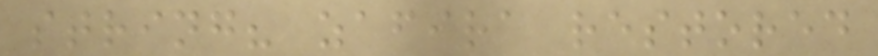string? zafira restored
